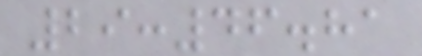29:46.81
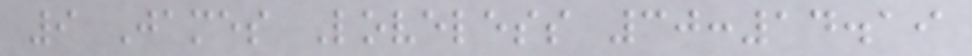9 James Loveless 30:14.19
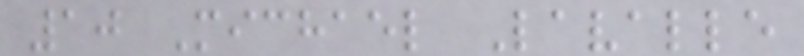10 Michael Lavalle
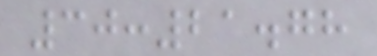30:21.78
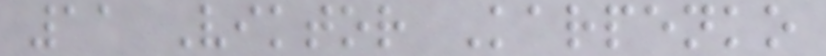11 Viktor Karpenko
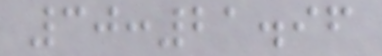30:21.96
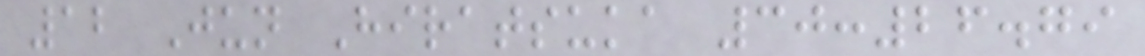12 Jun Hiratsuka 30:26.79
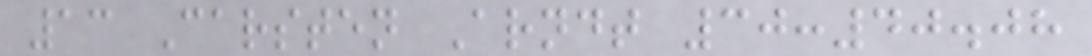13 Carsten Arndt 30:40.08
